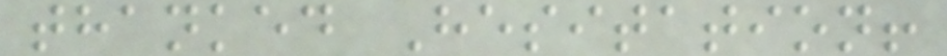thanked Hesitation!
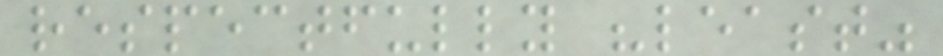respectfully "least"
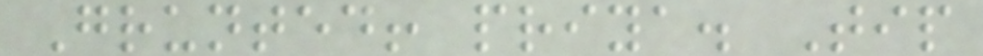Grunted! priya. Tip
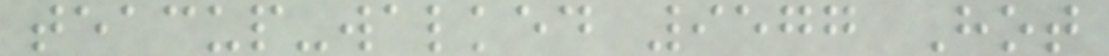teacup-walked 9577 Hot
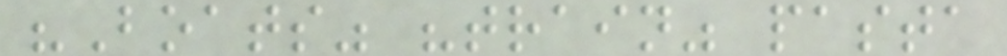"Boats" "train" pasta
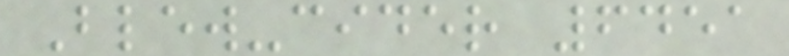Blew-cider 6451
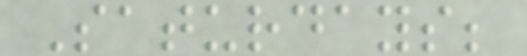Saturdays;
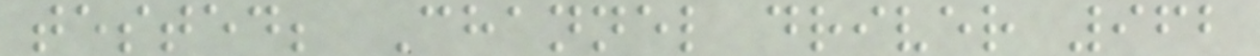tested; Channel driver 962
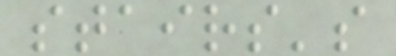stairs's
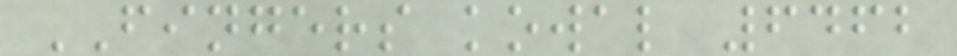FINGERS kowal 6462
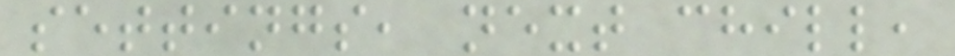settings, next chill,
